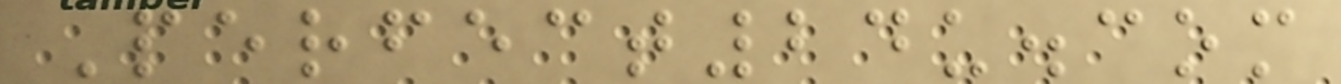Perfect24u.com
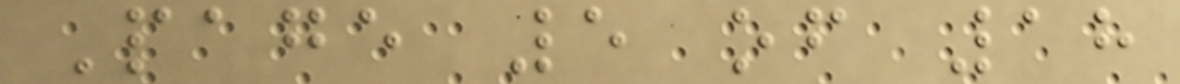Page 5 of 18
